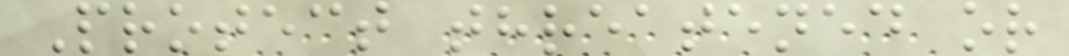Protect threatened or
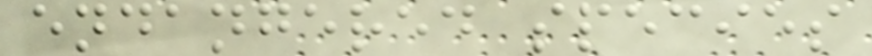endangered species
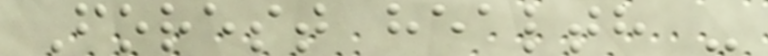Forest health -
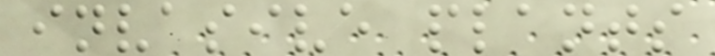invasive plants
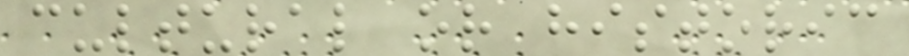cultural or historic
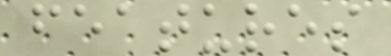features
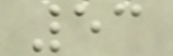53
